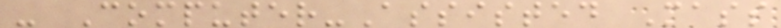- Computer-Assisted Mass
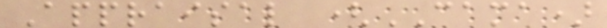Appraisal (CAMA)
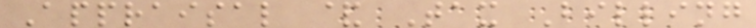Appraisal & Tax Billing
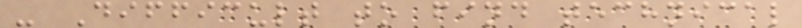- Difficult to find technical
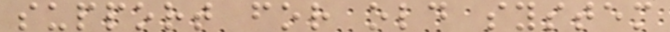support for old system
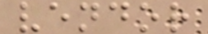vendor
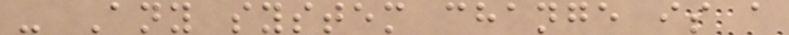- Any system change is a
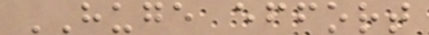HUGE effort
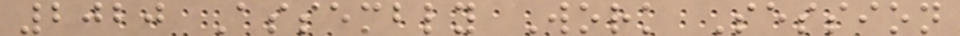2020 Assembly Work Session
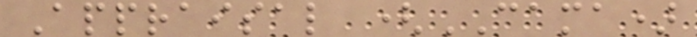Appraisal (CAMA)
